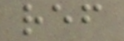ref
